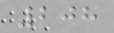208
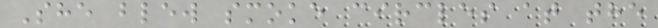She blew smoke circles at the
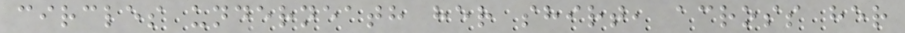circles underneath her shirt, across her
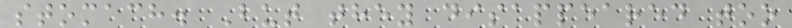stomach. But they disappeared too
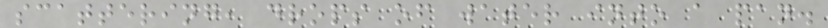scattering, drops of water into a pan.
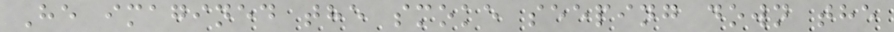He imagined the smoke seeping down the
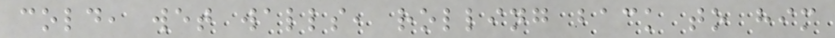cold, wet walls, rolling back to him
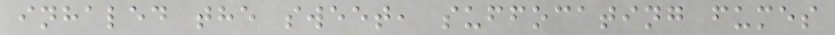inhaled the sweet, suffocating fumes
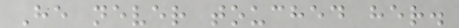He never touched her.
